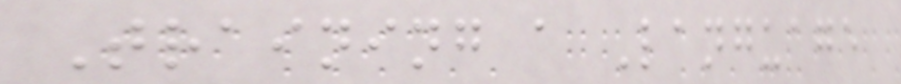Training a Language
